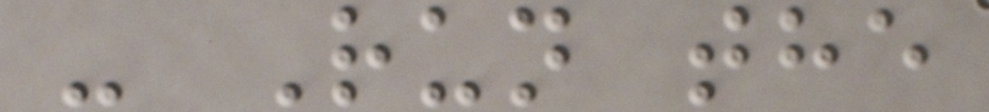- Run the
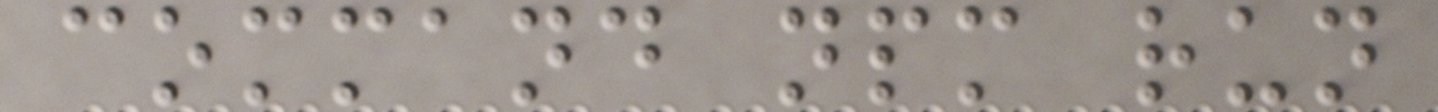command npm run
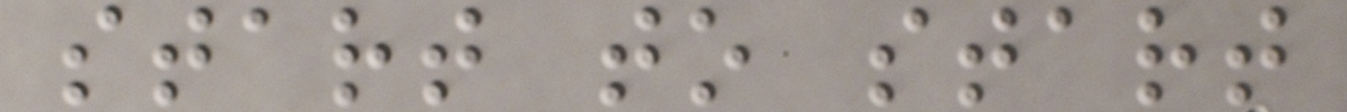start to start
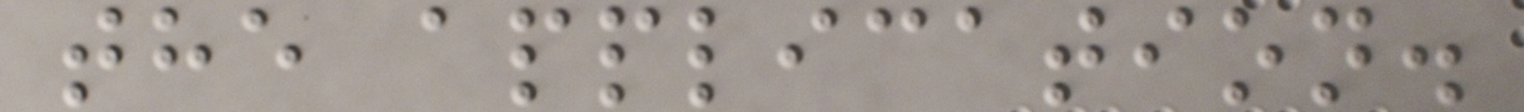the application.
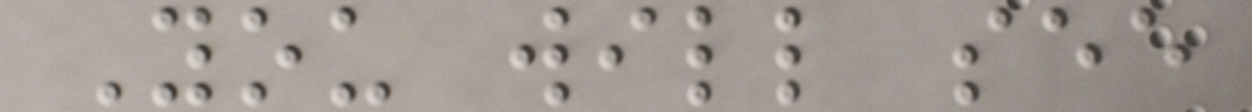You will see
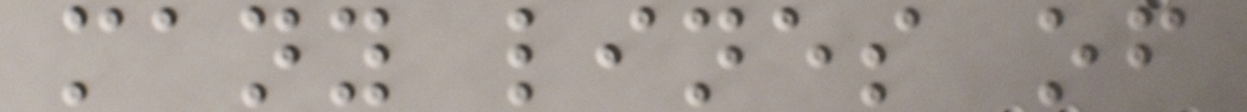many lines of
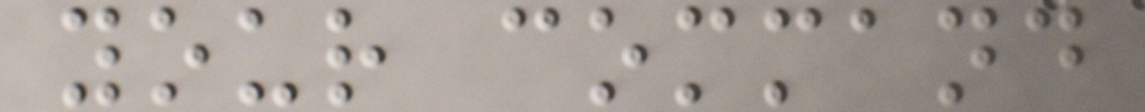your command
